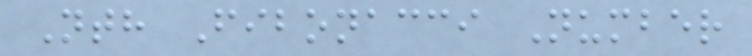Nth Fibonacci Number
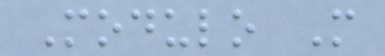Modulo M
